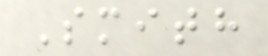Smith
